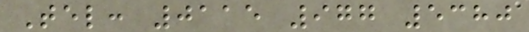Tel: 0115 977 5380
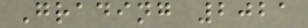Grading 2021
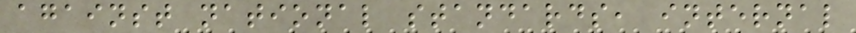against national standards, internal
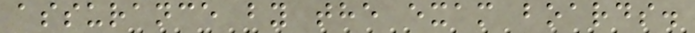assurance by the exam boards.
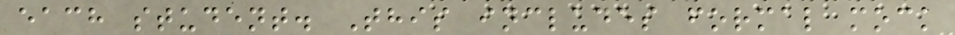each student. This includes formal mock
